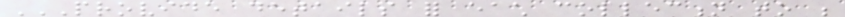PROVIDE DETAILS FOR EACH COLLECTION TO BE
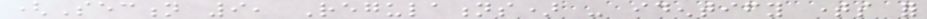(Section 9, Regulations) - identify times for
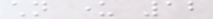children under 12
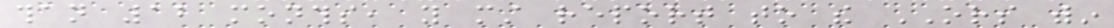than 12 months, you must report to the ORS within
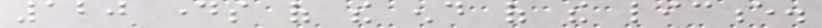120 days of the end of the licence.
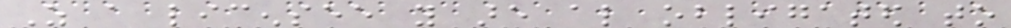As a licensee you are also obligated to
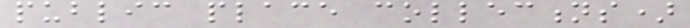public place collections)
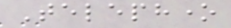Telephone
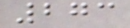273
